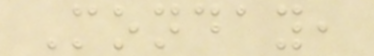Monday,
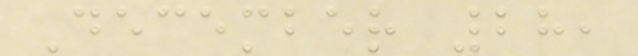December 28,
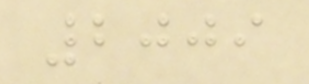2009
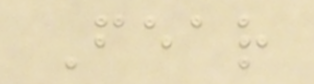Fear
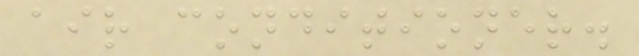air conditioner.
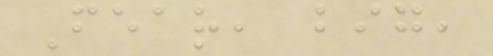Fear, big,
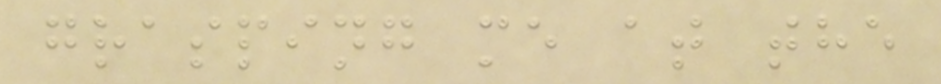grasping me at the
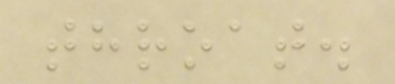throat.
